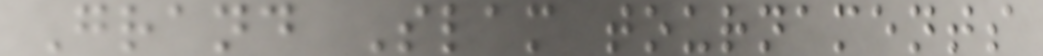Grand Slam tournaments
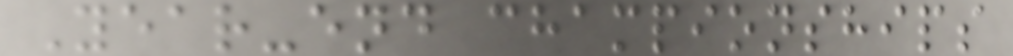Year-end championships
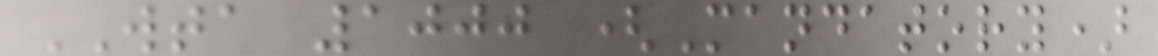WTA 1000 (Mandatory)
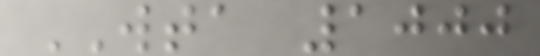WTA 1000
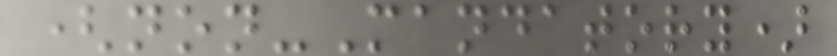(non-Mandatory)
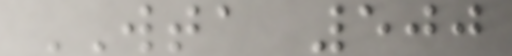WTA 500
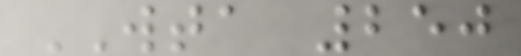WTA 250
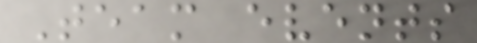Team events
